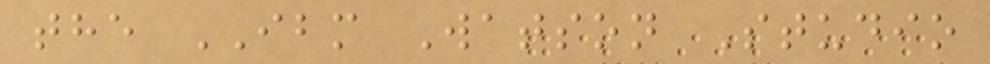the IBM Watson Studio
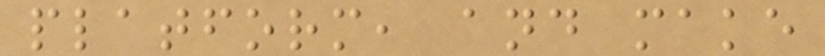platform, and make
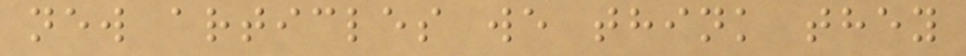new articles we think they
